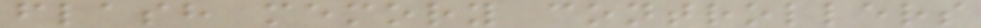flash memory controllers
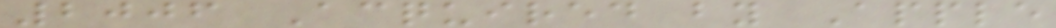2006 Acquired by Apple
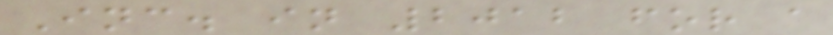Inc. in 2012 for a
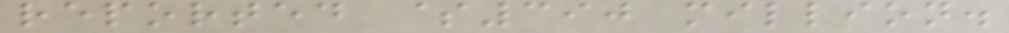reported $390 million.
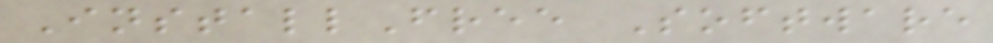InstallFree Software
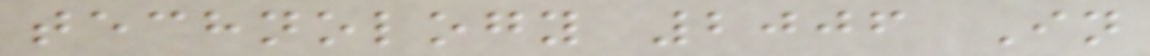technology 2006 In
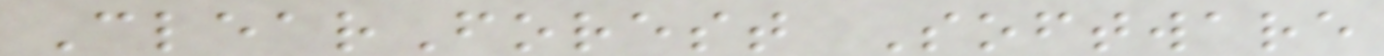ClearForest Software
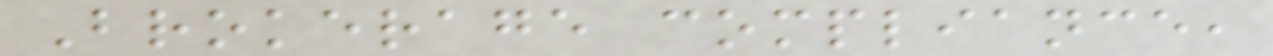Brokerage compliance,
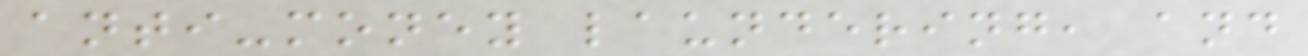anti-money laundering, and
